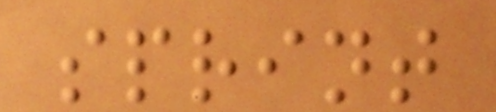sprint
